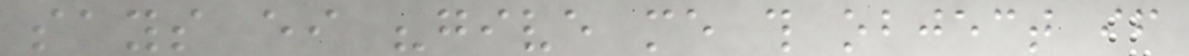says either "give me this object if
